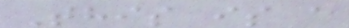This is a
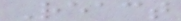React
